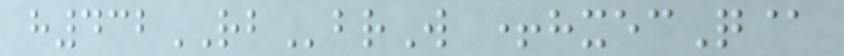h432RBbrW +hxecQ@
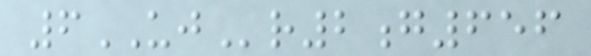6UJr2g656
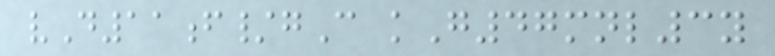vD11f/gC kG47mnl3y
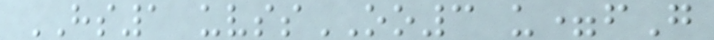HS1 uvssOO3 u=fG
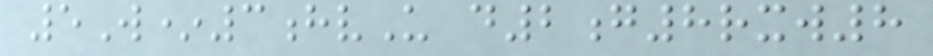5W*3hvU d2g8rxw8
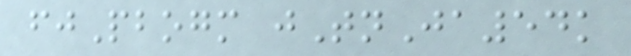fjPbogm jTnJa54k
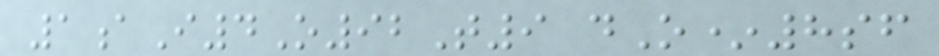1aI4O92T9 dO*8sf
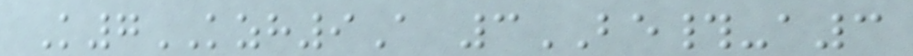K7KZH9A 3BE#-a3
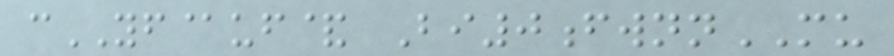cYF@uf& Bi0fwnnMU
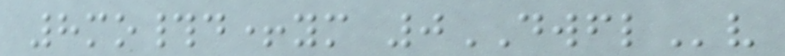8mo#d+ym 0DWFLv
